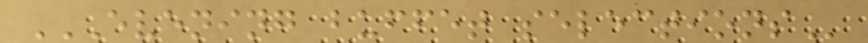EVENING BUFFET SELECTIONS
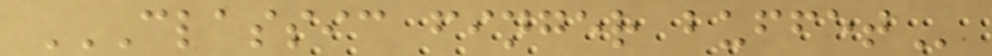CLASSIC FINGER BUFFET
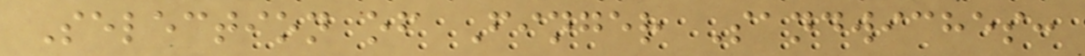Selection of Finger Sandwiches:
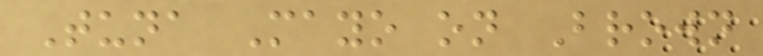Tuna Mayo on Brown
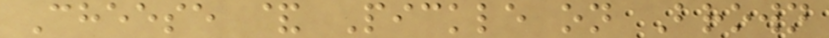Cheese & Pickle on Brown
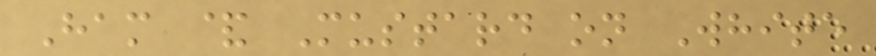Ham & Mustard on White
